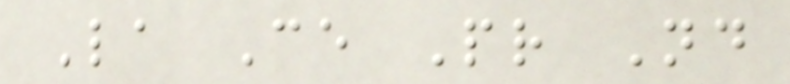La Ce Pr Nd
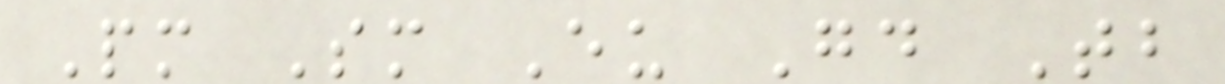Pm Sm Eu Gd Tb
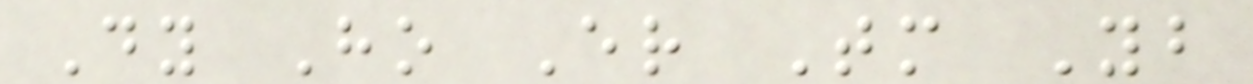Dy Ho Er Tm Yb
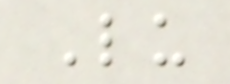Lu
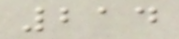214
